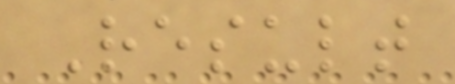Result
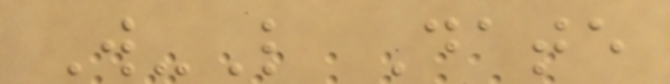W-L Date
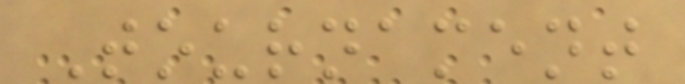Tournament
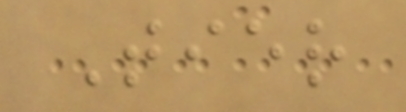Tier
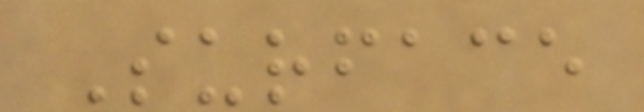Surface
